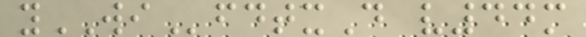yWIfdtxD v44m
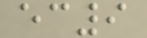ec9
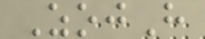ZojH
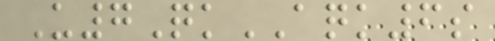U7QkAQK6s
